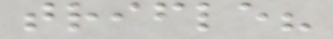trifle?
